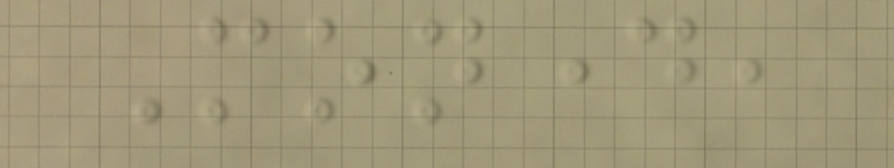Monday,
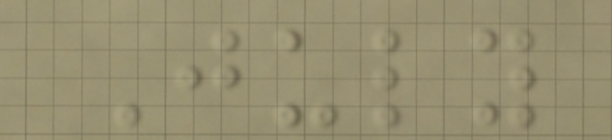July
